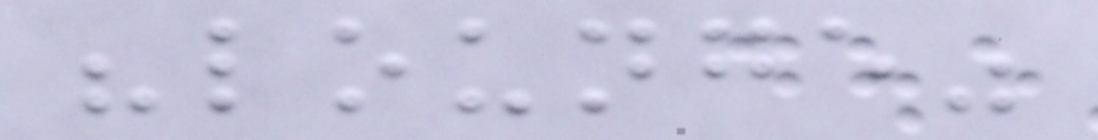"lounge"
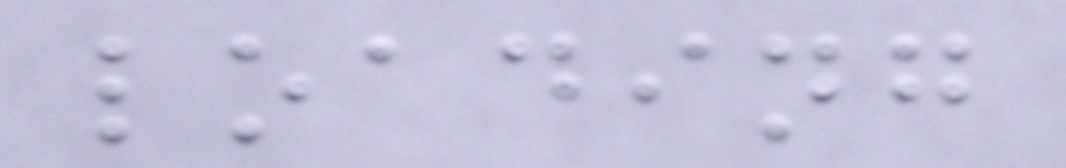loading
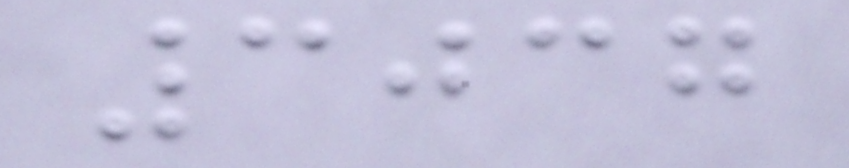3037
